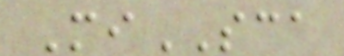MiSCA
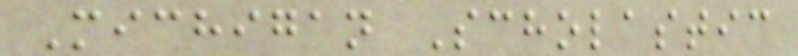Michigan Scholastic
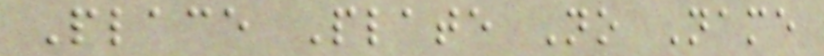Place Plate No Name
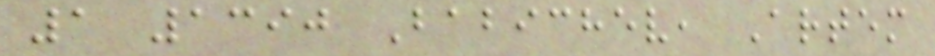1 1390 Babichev, Artem
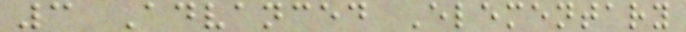3 Advanced Elementary
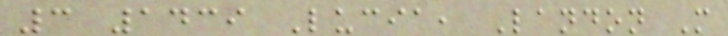3 1439 Lucia, Landon M
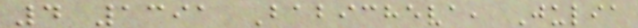4 1391 Babicheva, Julia
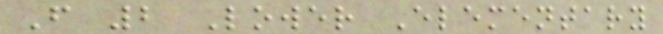F 2 Lower Elementary
